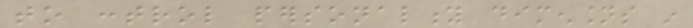to control personality dimensions in
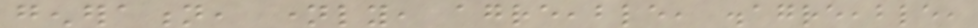generation, namely, agreeable, disagreeable,
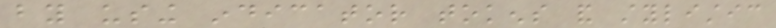by using indicator tokens and stylistic
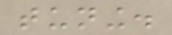tuning.
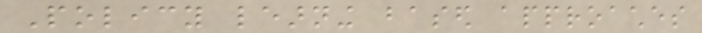Policy learning based approaches
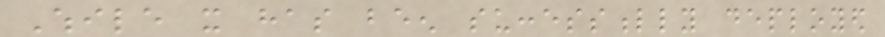While it has been successfully deployed
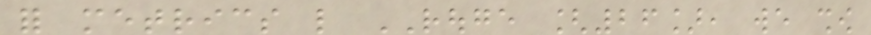for metrics like ROUGE [26], we show
